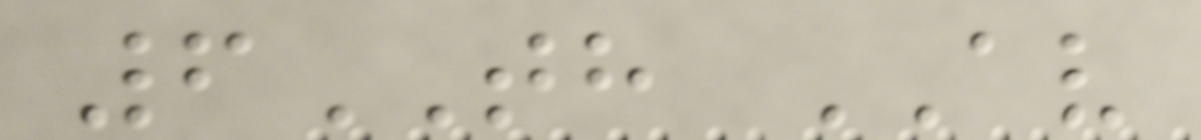6TH AV
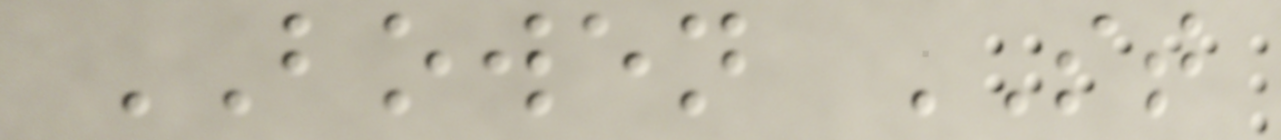BOWEN ST
